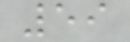59
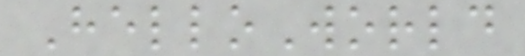HelloWorld
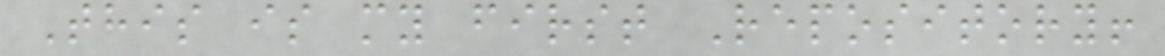This is my first Repository!
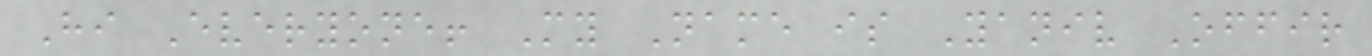Hi Everyone! My Name is Yaniv Offir
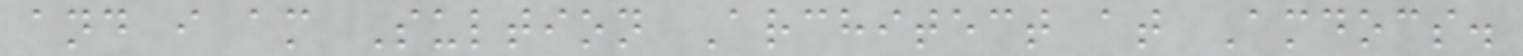and i am Sultion Architect at Amdocs.
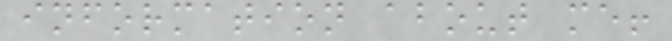information about me!
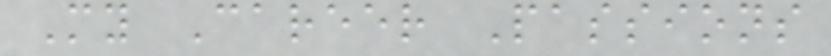My Career Passions
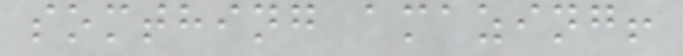somthing amazing!
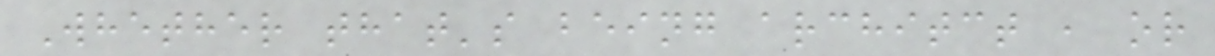Whether that's being architct , or
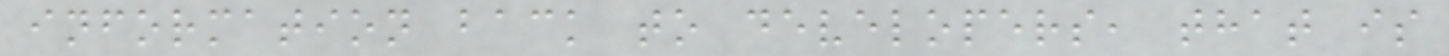information back to developers, that is
